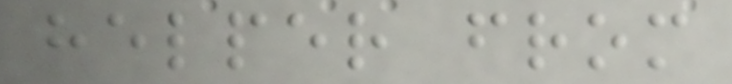helper from
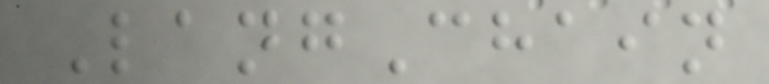LangChain
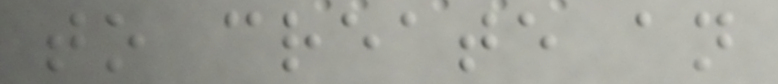to create an
